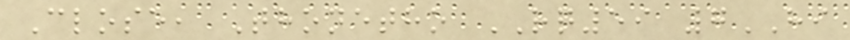Close, Thonetho RQ59 7HI
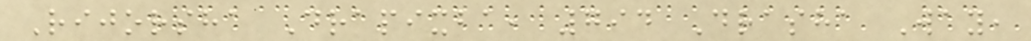Rijorsha Drapixba, 794 Drasha Way,
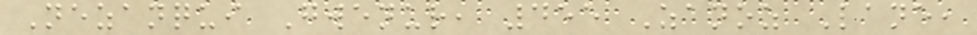Nezanqui Gwenur, 455 Zanoz Lane,
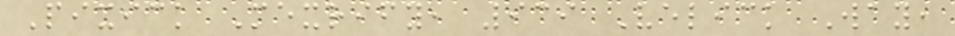Pixick Mexrify, 939 Velick Way,
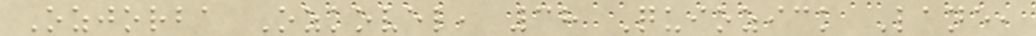Ozjorba Ozkovel, 38 Quiozick Lane,
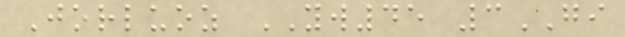Jorluoz YW45 3GI
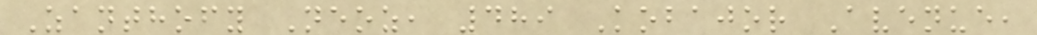Zanthofy Neoz, 489 Kobajor Avenue,
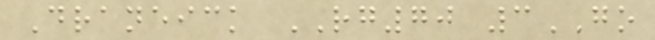Draneick RG70 3GO
